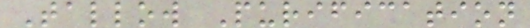Tallow Purification
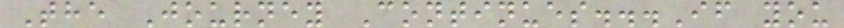The Journey Continues...If you
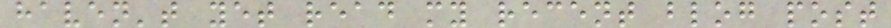haven't yet read my recent blog post
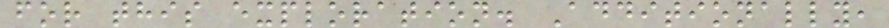for this exploration. Additionally,
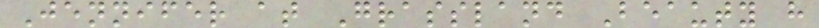Jennifer at Grassland Beauty h
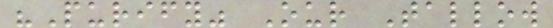"Purify" Our Tallow
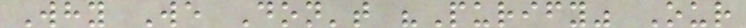Why We Don't "Purify" Our
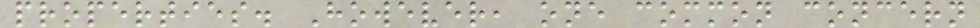properties. However, one common concern
